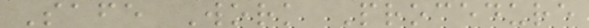Safe Work Procedure
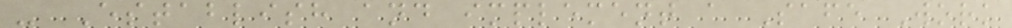- Establish and implement a Safe Work
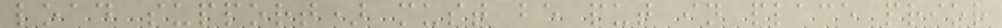load support) must be put in place prior
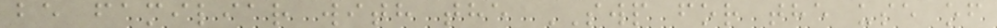be familiar with the SWP for the use of
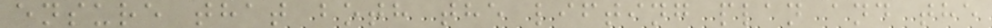ensure that both the lifting plan and the
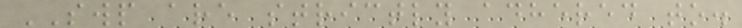SWP are strictly adhered to.
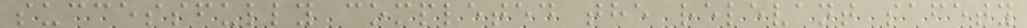successfully completed the relevant safety
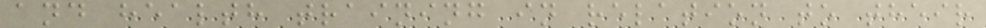and health training in relation to their
